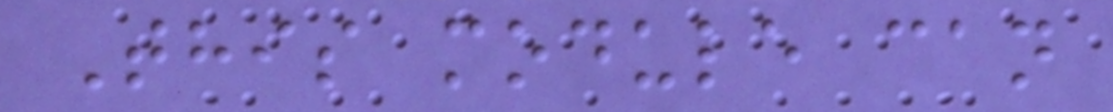This module can
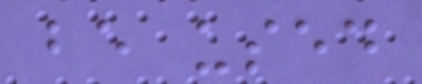be used
